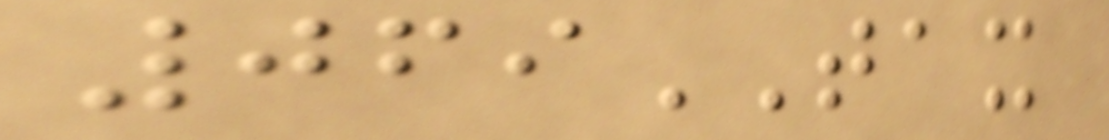069TAX
